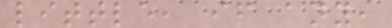little, if any,
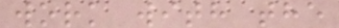work with the
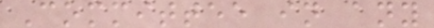Committee in any
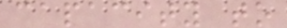capacity to
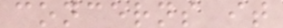concerns it
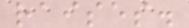raises.
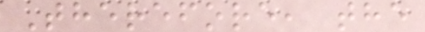Therefore, the
